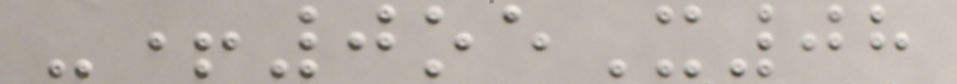-+0oeX08
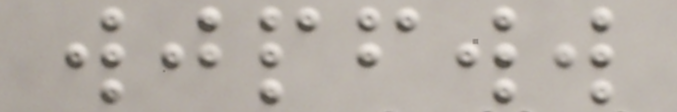wjpfww
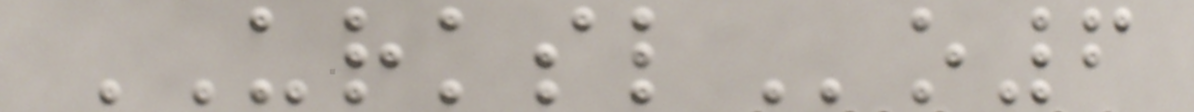URKSLo6
